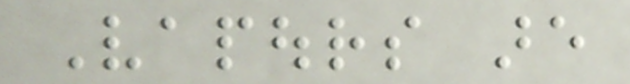Vapours are
